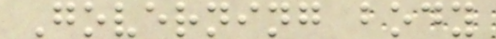Governing body
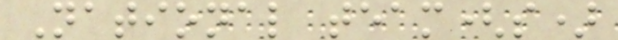National team(s)
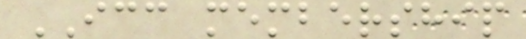ICC membership
